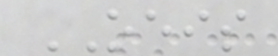OEIS
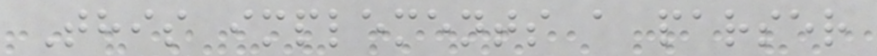This implements a parser
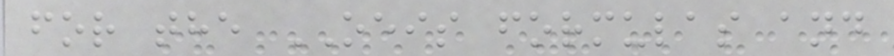for the OEIS formulas and
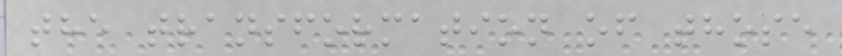the transformation of those
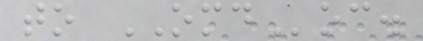to OMDoc.
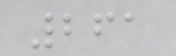261
